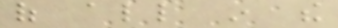of all in the
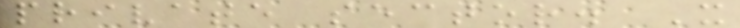private sector. It
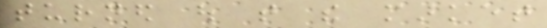turned out that the market
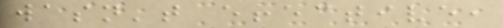wasn't effective,
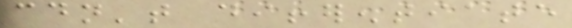couldn't differentiate
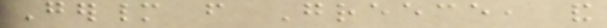Germany from Greece, and
